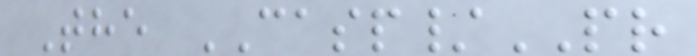The CASP/PR
